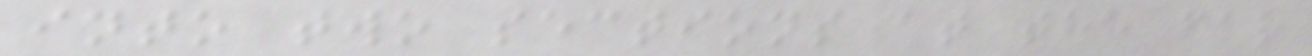into two sections at the far
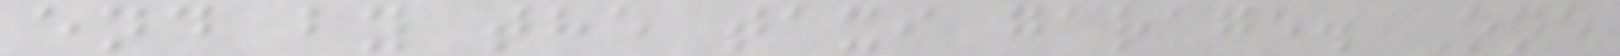end by the taxi garage. One
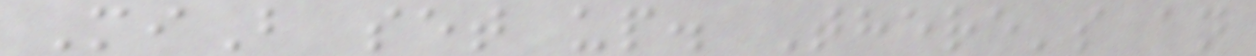MiB set up. There's an
